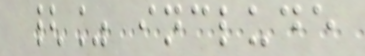{% include
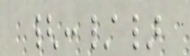{:/}
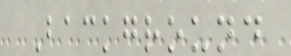Background
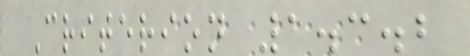Criterion 1.3.2
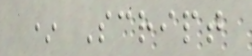* Script
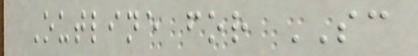Outline for SC
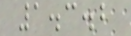1.3.2
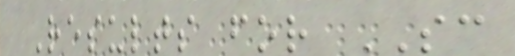Results for SC
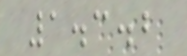1.3.2
